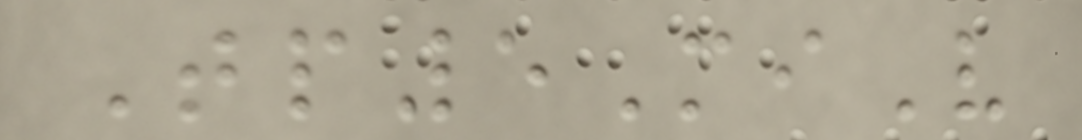Tp5MiV
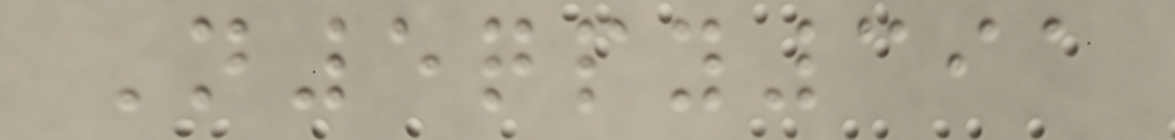N5qpy391
